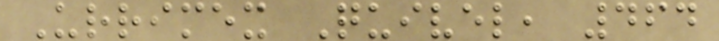Urrimex Quivel, 464
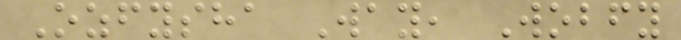Ozfysha Way, Wobfy
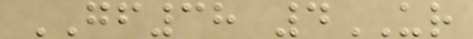GF38 4UR
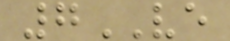7VE
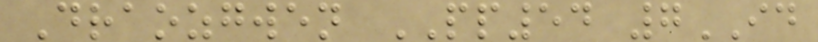Draozgwen PP54 7ID
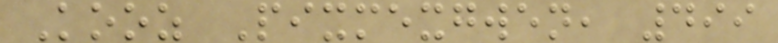Kooz Pixmexgwen, 499
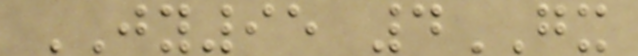JY95 4GX
